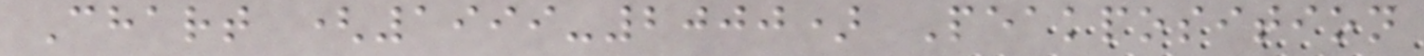Chart (1999-2000) Peakposition
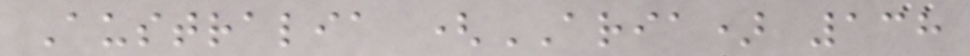Australia (ARIA) 138
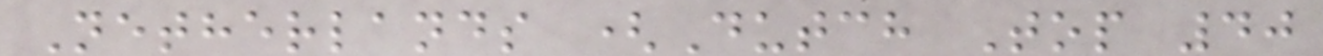Netherlands (Dutch Top 40
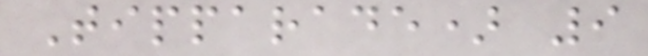Tipparade) 9
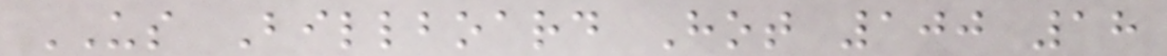US Billboard Hot 100 18
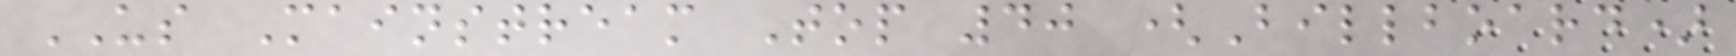US Mainstream Top 40 (Billboard)
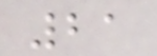21
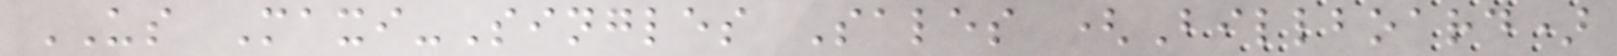US Maxi-Singles Sales (Billboard)
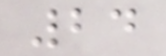24
